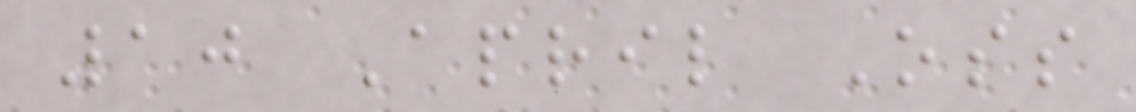10 April Oss
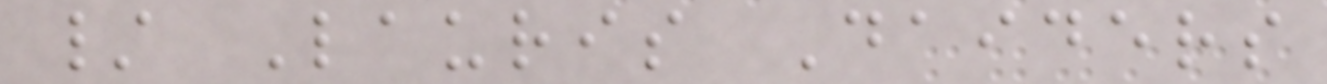/ Lauris Daiders
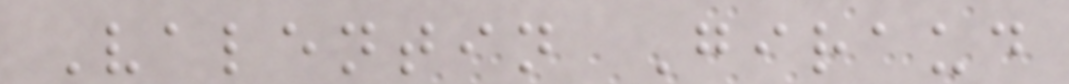Valentin Giraud
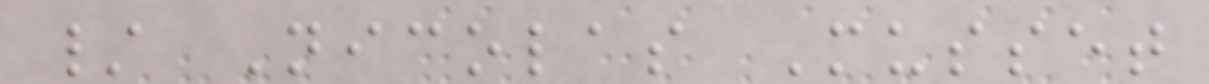/ Nicolas Musset
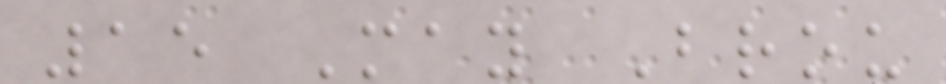15 May Brou
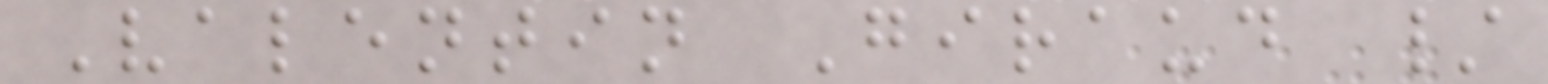Valentin Giraud /
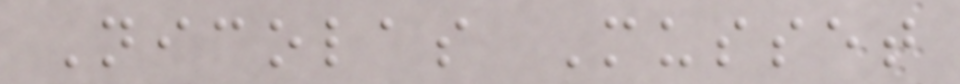Nicolas Musset
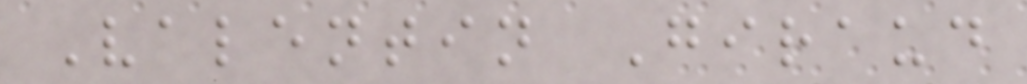Valentin Giraud
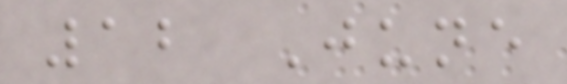12 June
